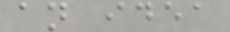an idea
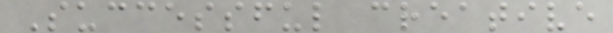Successful creative
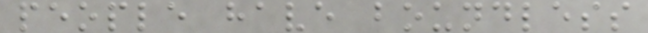people have boundless
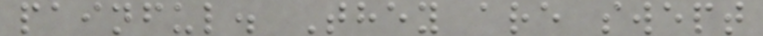painful. They are swept
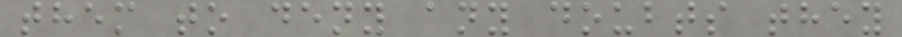them to deny any doubts they
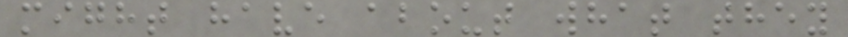might have about what they
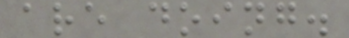are doing.
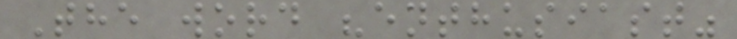The word "enthusiast"
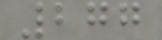277
